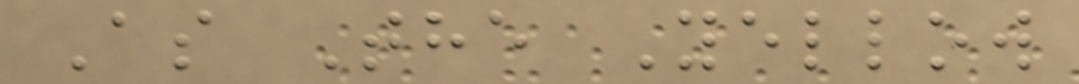As The Yellow
